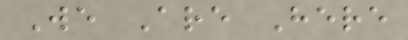We Are Here
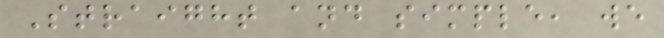Straight and simple, we
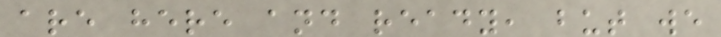are here and ready, but we
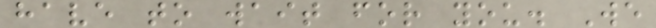have to wait for you. We
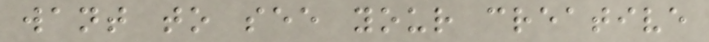want to see your creative
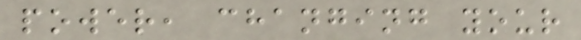power, changing your
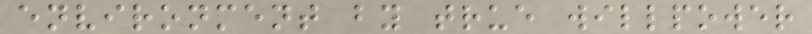environment by true willpower
